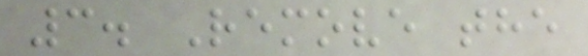3. Remove the
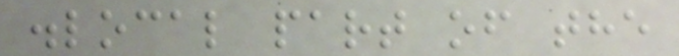.local part of the
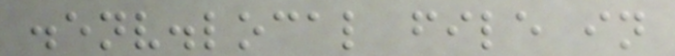.env.local file in
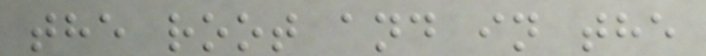the root and in the
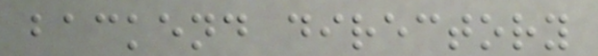backend directory
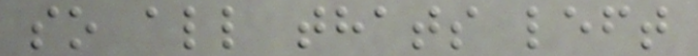so all thats left
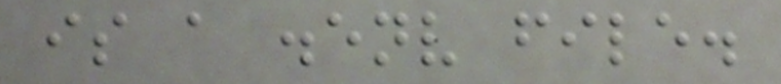is a .env file.
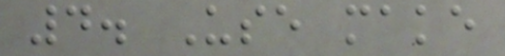4. Use make
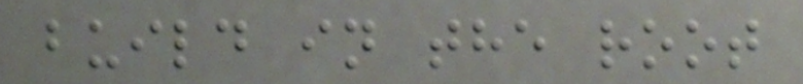build in the root
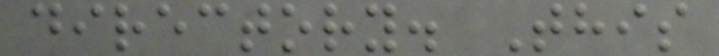directory. This
